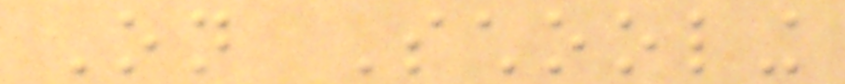On Schooling
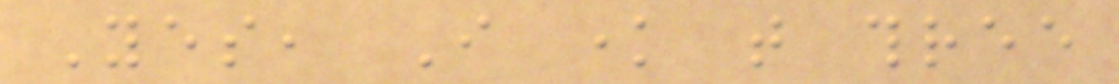Yes, I know that three
